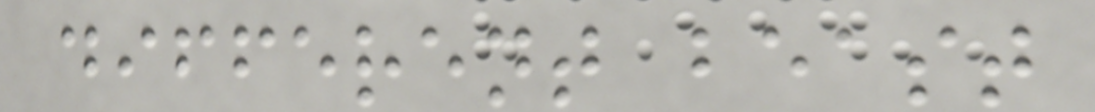different beast
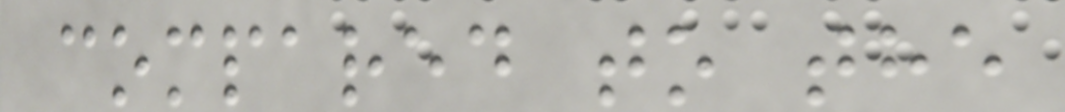compared to the
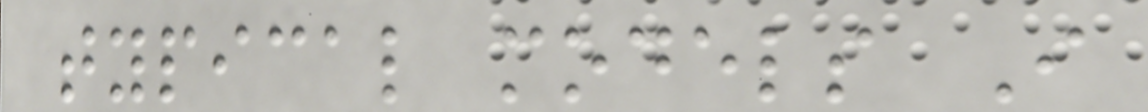typical models I
